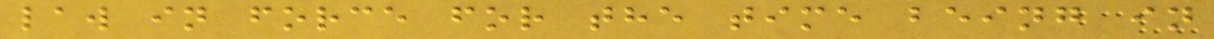law in force for the time being in
